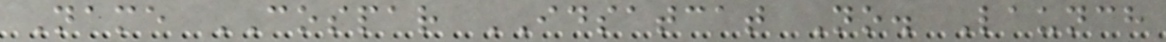Name COSPAR IDSATCAT No. Launch
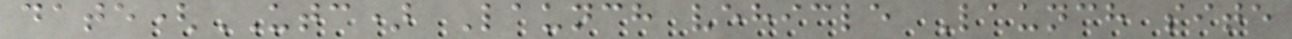date(UTC) Launch vehicle Launch site
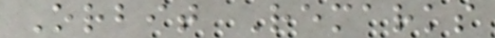Orbit Remarks
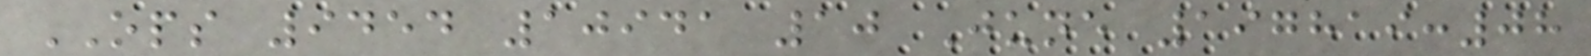OPS 9454 10941 10 June 197819:08
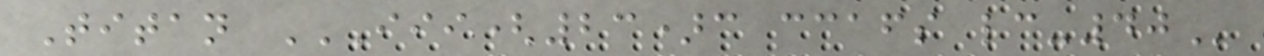Titan III(23)C CCAFS LC-40
